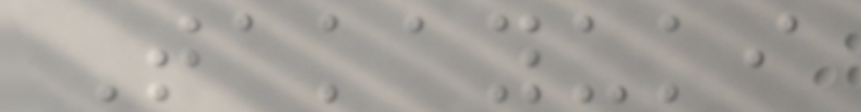Takayuki
